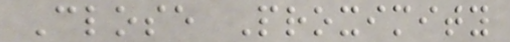Close Proximity
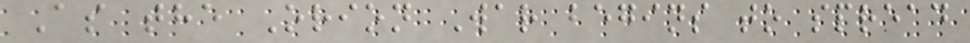As the Orion War begins to spread
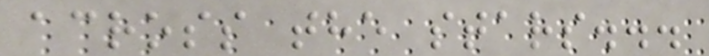across the stars...
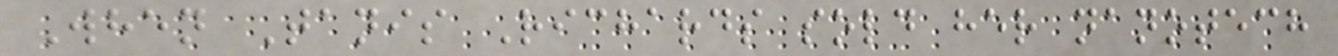When Tanis Richards sold her nanotech
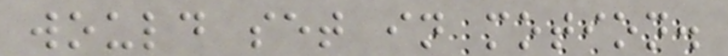would set in motion.
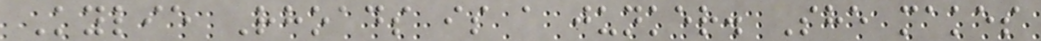Kylie Rhoads is a junker. She makes
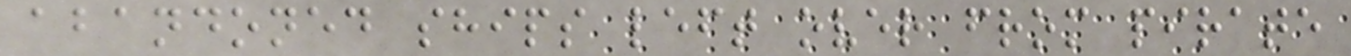abandoned ships left over from pirate
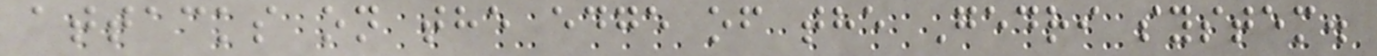attacks on the edge of the Gedri system.
